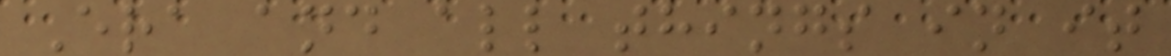Era and all things in it
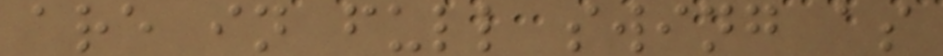are in full swing as
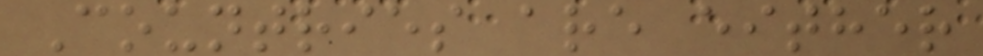Countries are either
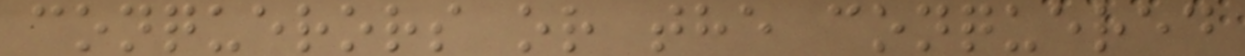conquerors or the conquered
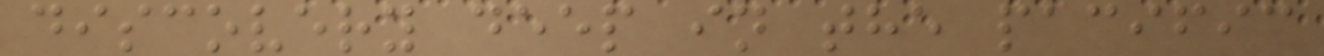discovery deep in the pacific
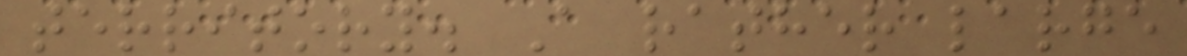territory. A rather large
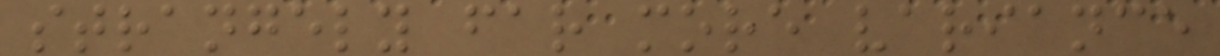strangely far more variance
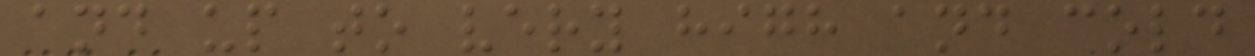and up to very high and cold
